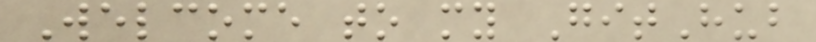Welcome to my GitHub
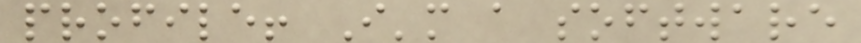profile! I'm a software
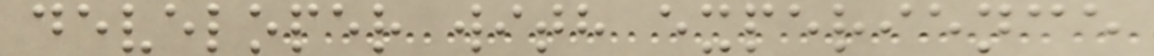developer with experience
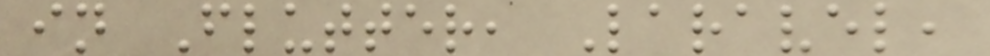in Flutter, Laravel,
